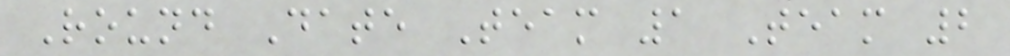Round Date Team 1 Team 2
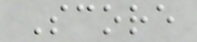Score
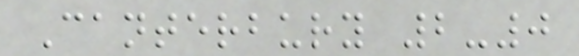Canterbury 2-0
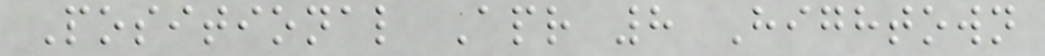Positional Apr 8 Hightown
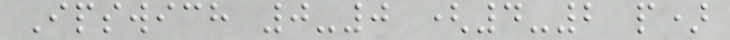Ipswich 0-0 (4-2 p)
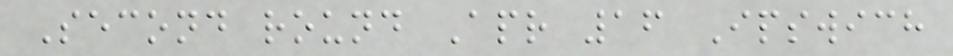Second round Apr 16 Ipswich
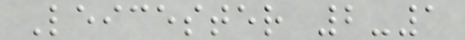Leicester 2-1
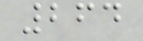264
